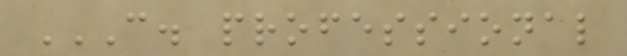C. PROFESSIONAL
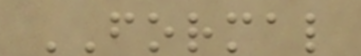FORMAL
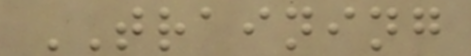TRAINING
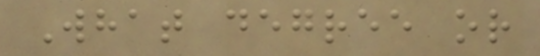What degree or
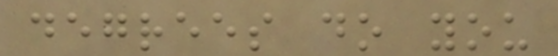degrees do you
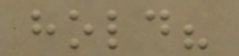hold?
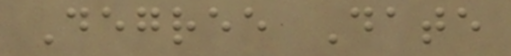Degree Date
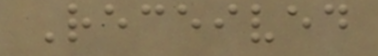Received
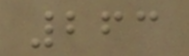263
